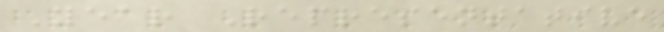Year Representative
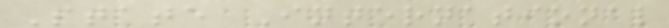State International
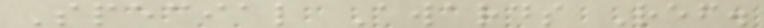Special Awards Ref.
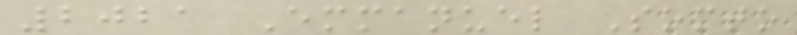2021 Emmanuel Somto
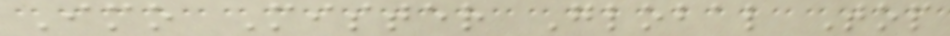Imo Mister Global Top
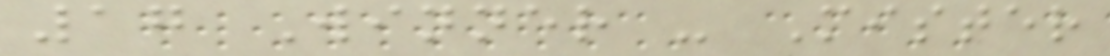17 Winner - Mister
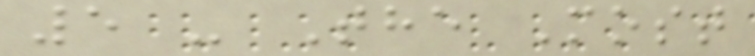5 - The Most
